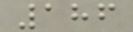186
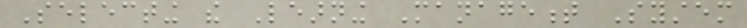Selecting the Learning Management System
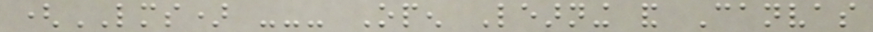(LMS) --- Open Learning and Canvas
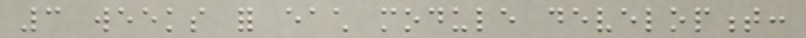3 weeks for each module development:
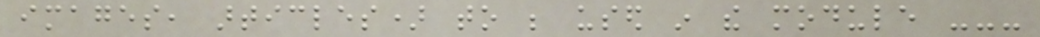images, articles) to be used in the module ---
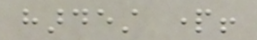hardest part!
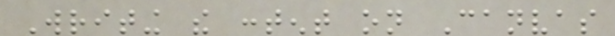Writing the content on Canvas
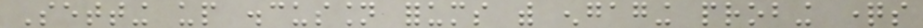Setting up discussion forums with engaging probing questions
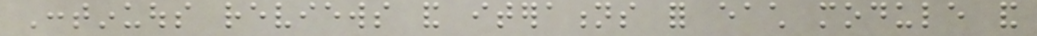Continuous reviews and iterations for each module and
